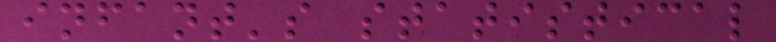infant's statistical
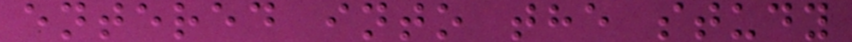entered into the study
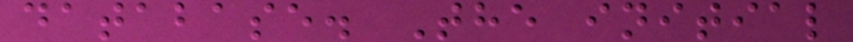database. The initial
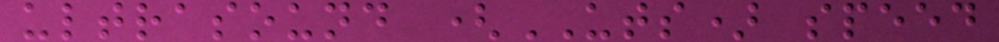ultrasound (UTS) speed
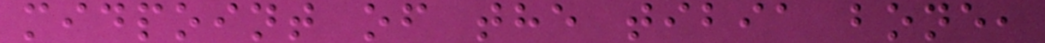midpoint of the tibia bone,
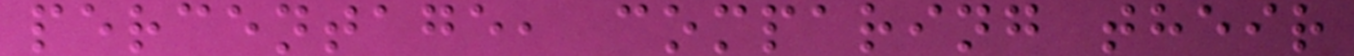percentage, comparing their
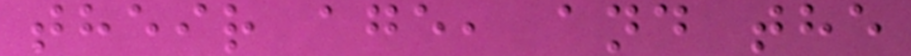their age, and the
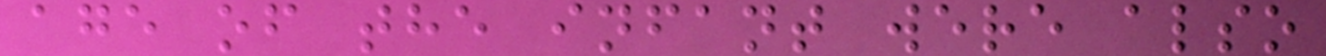age of the infant were also
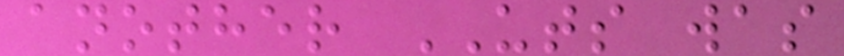another UTS was
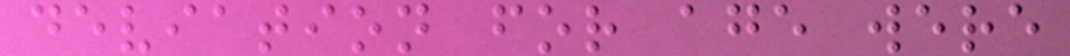deviation for age were
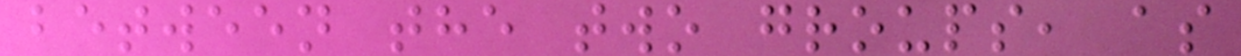between the two groups, as
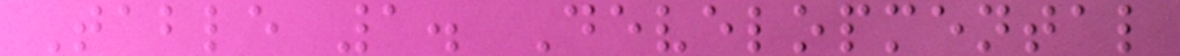Table 1. Developmental
